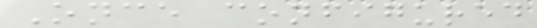Once configured
